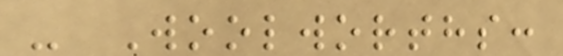- Woolworths:
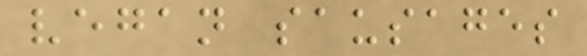vegan sausages
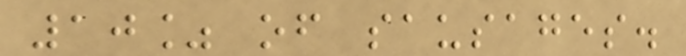10% of sausages.
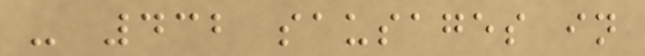- 432 sausages in
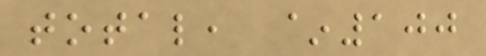total, ~100
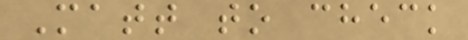Matt to check
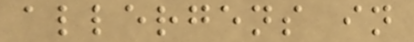allergens in
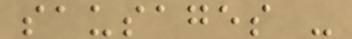sausages -
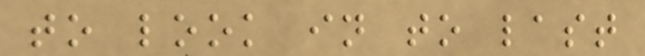to look in to last
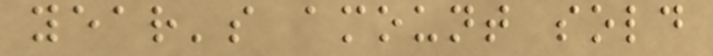year's amount sold
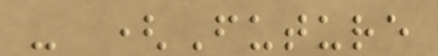- (Future
